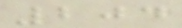204
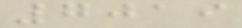7019
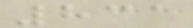831
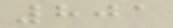801
